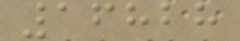16828
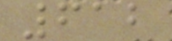612
